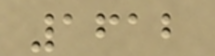1612
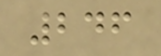246
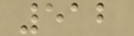512
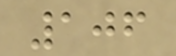106
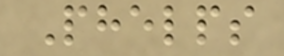Phelps
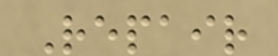Repair
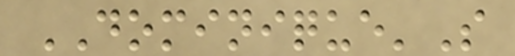DOMINIQUE'S
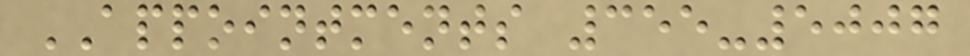APPOINTMENTS 355-5007
